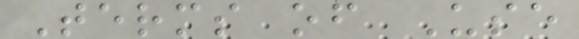Terms of Use
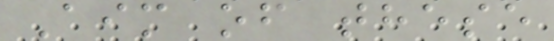Aim of these
